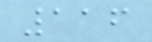116
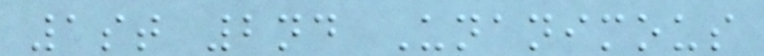1st 2nd Unanimous
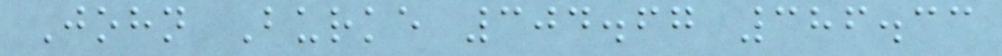John Burke 304.67 386.33
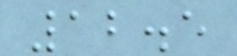12.5
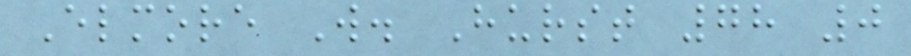Elmore W. Hurst 78 0
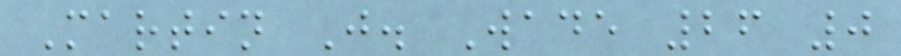Martin J. Wade 26 0
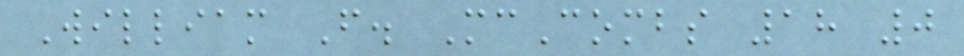William F. McCombs 18 0
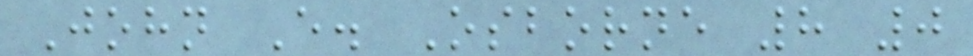John E. Osborne 8 0
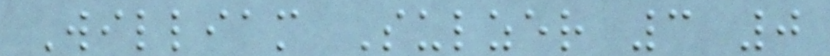William Sulzer 3 0
